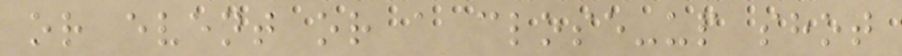or event or a close-up shot
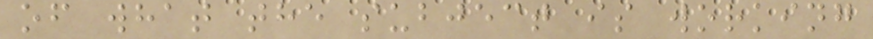of what the subject is working
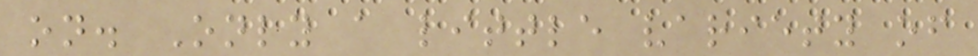on. Only a little variety of
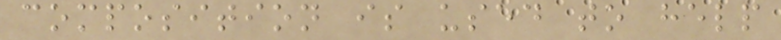composition is used to help
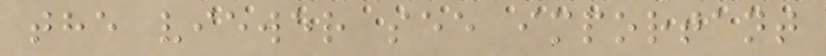the viewer see important
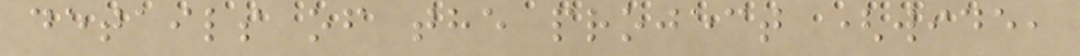details of the project (wide,
